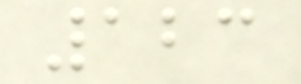123
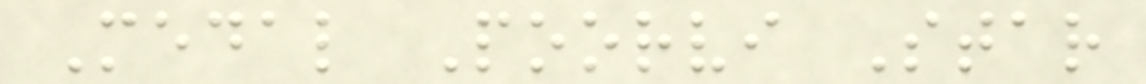Medal Poorvi Star
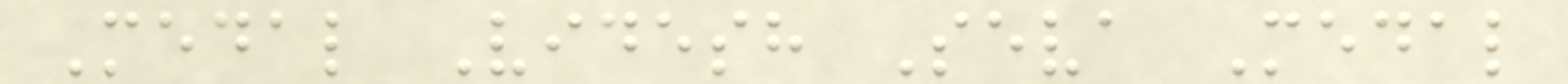Medal Videsh Seva Medal
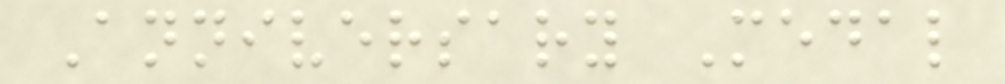Anniversary Medal
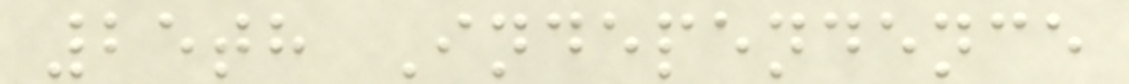25th Independence
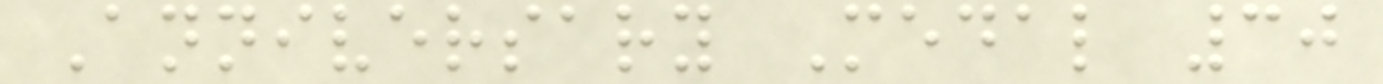Anniversary Medal 30
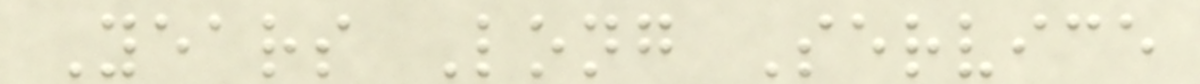Years Long Service
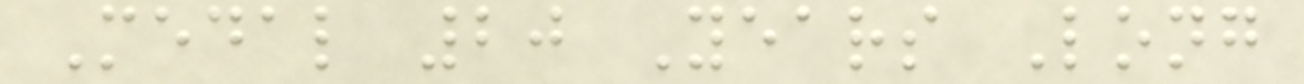Medal 20 Years Long
